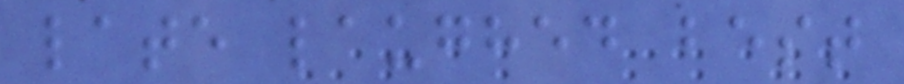late laughed best
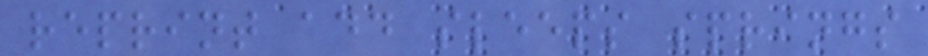reprint add sleeps springs
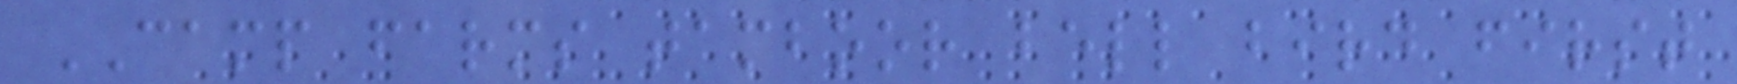CAMP farms tamboor bell bird first
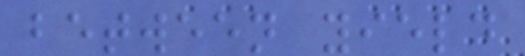between yield
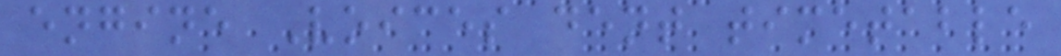engine Voices dent timetable
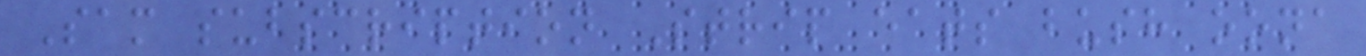Sam subscription Strip eats bush oona
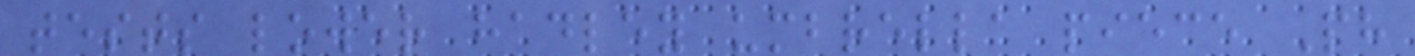tests lower hadley umbrella piece Ph
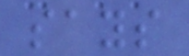says
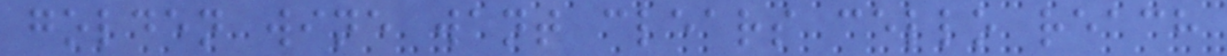golden wine want clears cello reach
